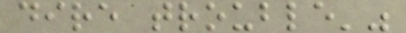dire trouble'"
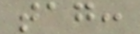tag:
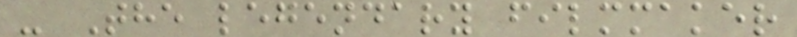- The legendary filmmaker
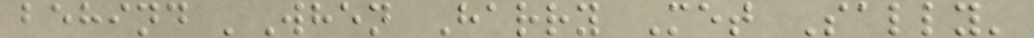behind 'When Harry Met Sally'
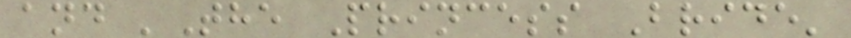and 'The Princess Bride'
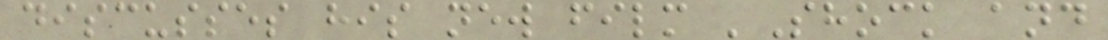discusses his new film 'Shock and
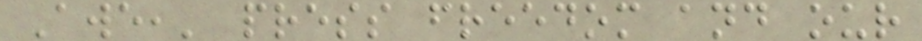Awe,' press freedom and our
